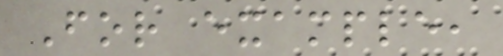For example,
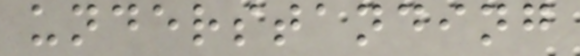understanding
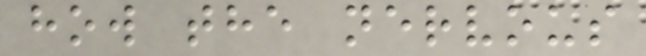how the nervous
